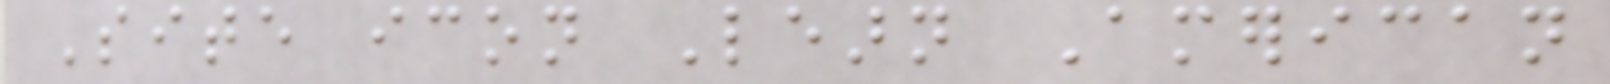Site icon Learn American
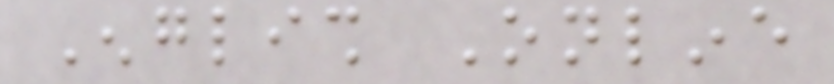English Online
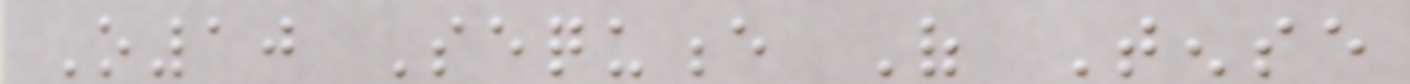O10 Sequence Of Tense
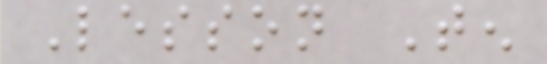Lesson Ten
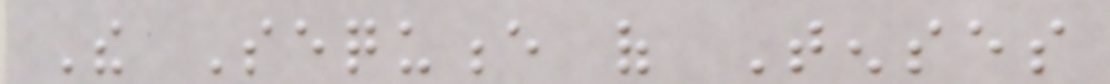The Sequence of Tenses
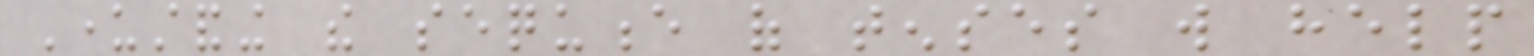Understanding the sequence of tenses will help
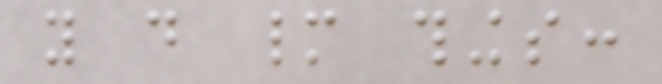you do many things:
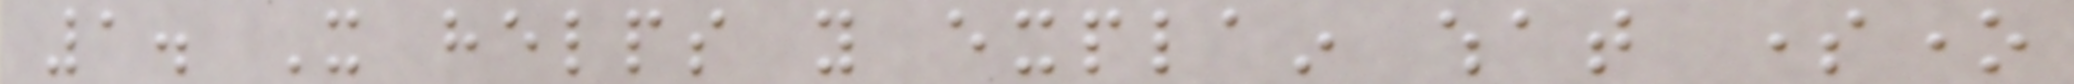1. It helps you explain what someone
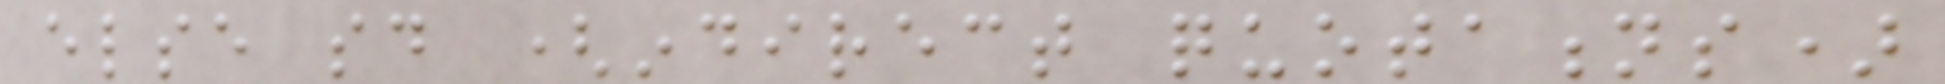else said (indirect quotations)
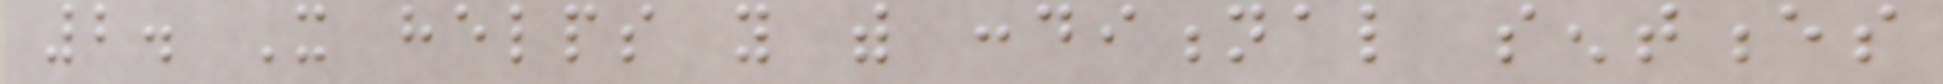2. It helps you with conditional sentences
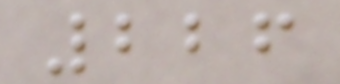226
